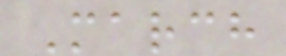March
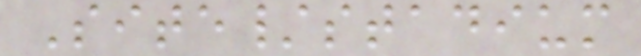Site/stadium
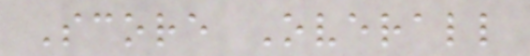Score Overall
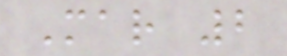Mar 2
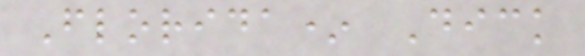Florida* Dick
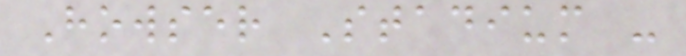Howser Stadium -
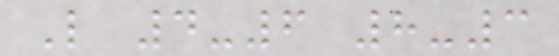L 4-6 8-3
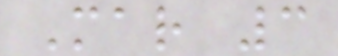Mar 3
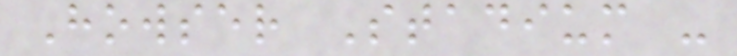Howser Stadium -
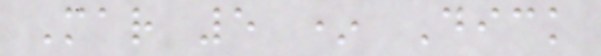Mar 5 * Dick
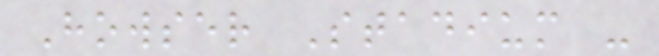Howser Stadium -
